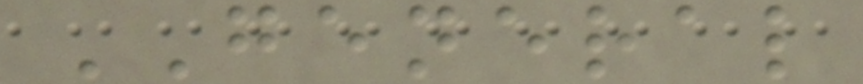GENERAL
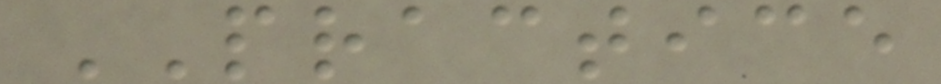PRACTICE
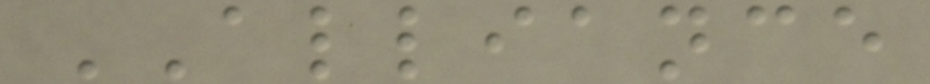ALLIANCE
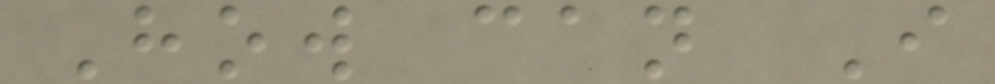How can I
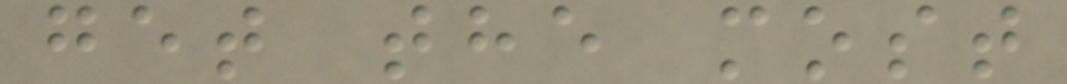get the most
